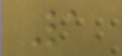1
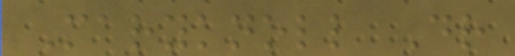Maryknoll Dr
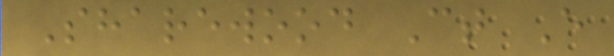Sharewood Ct E
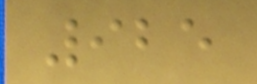925
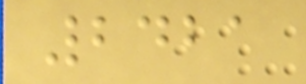2421
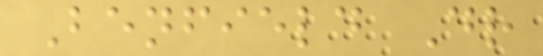Benfield Dr
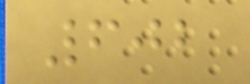602
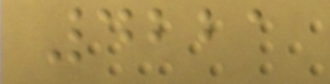4221
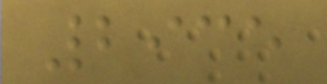2935
